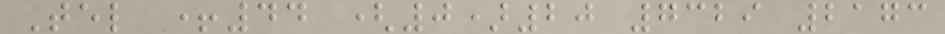Tel +44 (0)20 7329 2173
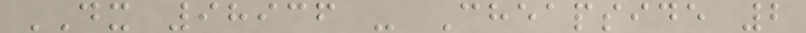DX 98936 - Cheapside 2
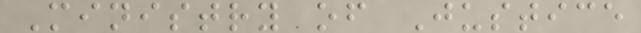Ministry of Justice
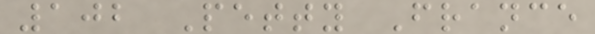102 Petty France
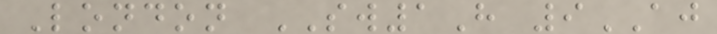London SW1H 9AJ
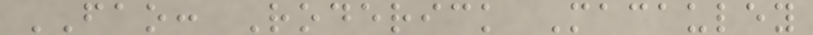FAO: Roderick Macauley
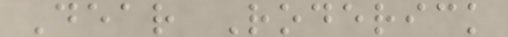Dear Roderick
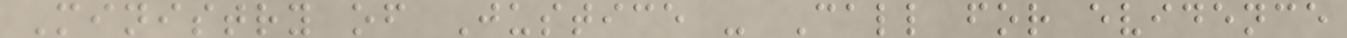Ministry of Justice - Call for evidence
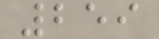259
